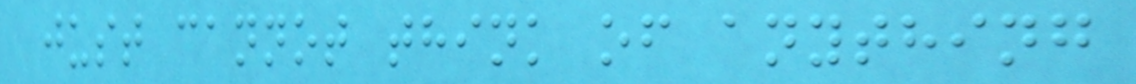just cannot think of anything
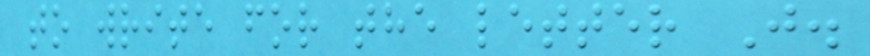to write for the letter J.
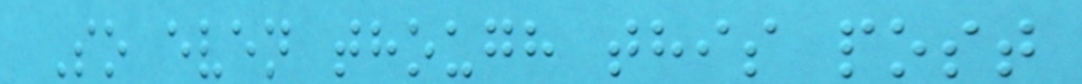So even though this post
